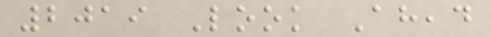2019 Look Ahead
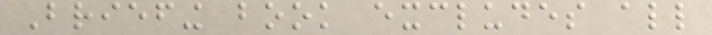Briefing book excludes all
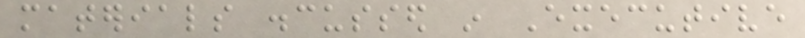materials discussed in Executive
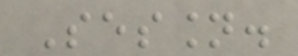Session.
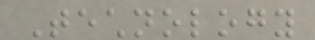Technology
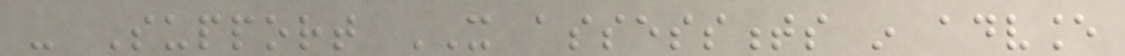- Support IT assessments in advance
